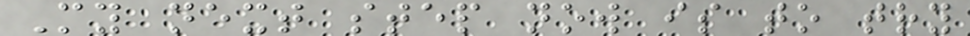My next step now is to try
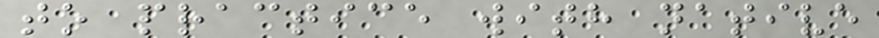to practice with native
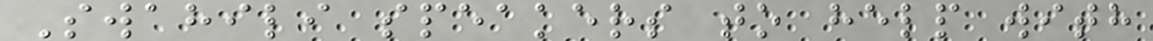Swahili speakers to help with
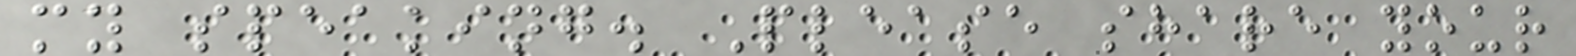my speaking. Please share your
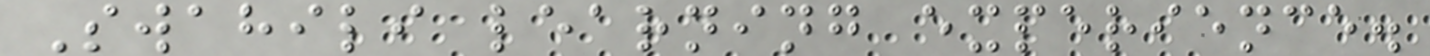Swahili learning experience.
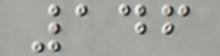146
